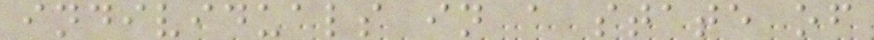individuals in a state of
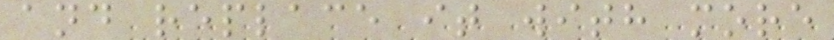and replace it with more
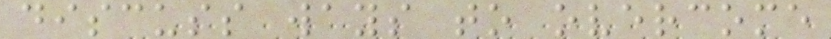discuss ways to overcome
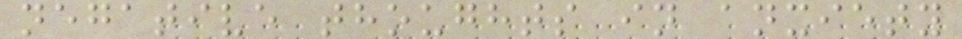negative thoughts in anxiety
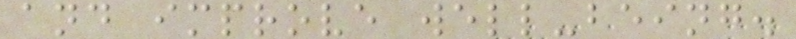and improve well-being.
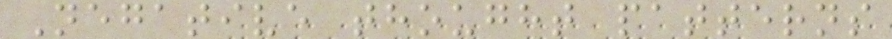Negative thought patterns
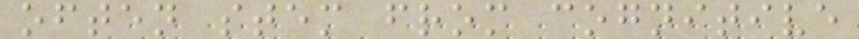often stem from cognitive
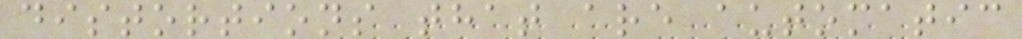distortions that are automatic
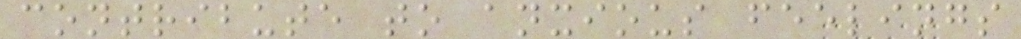contribute to anxious feelings
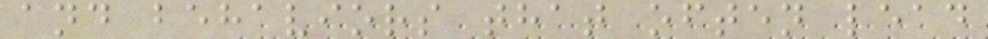and behaviors that often lead
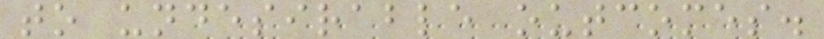to undesirable outcomes.
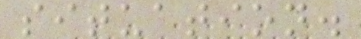situation.
